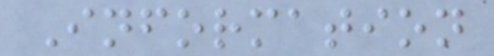Information
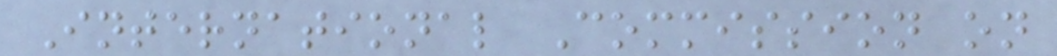International Commission on
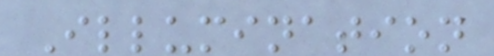Illumination
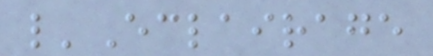l'Eclairage
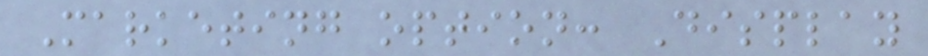Marketing option: Display
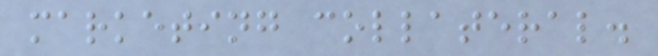marketing collateral.
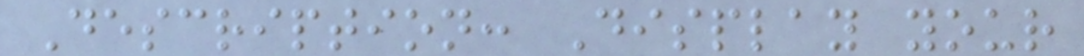Description: Display your
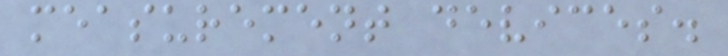measurement devices.
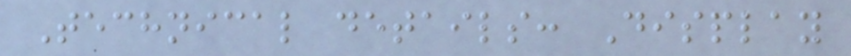Technical details: Display
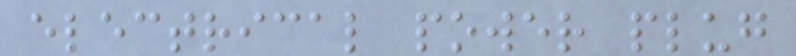electrical power plug
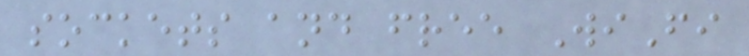sockets and free WiFi
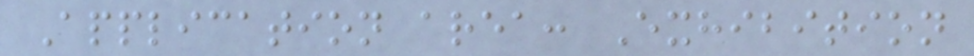Application area: Exhibition
